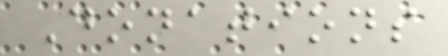Donations
